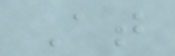At
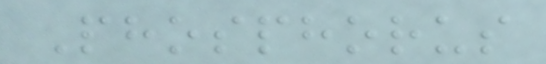Phosphorus
